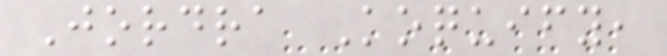Jordra Koquify,
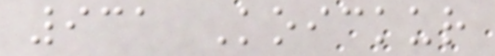931 Koickur
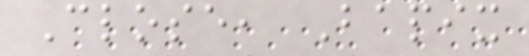Close, Bapix
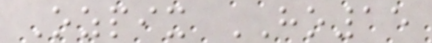Ozpix HO15
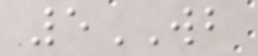5WB
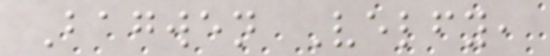Bagwen Velfy,
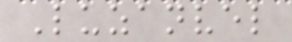Luzanvel
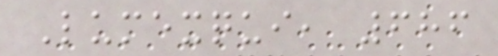Lumexqui, 686
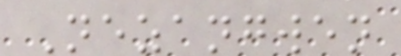Nezangwen
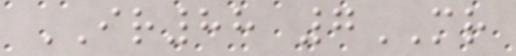IR88 7MR
